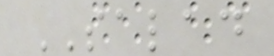SALAD
